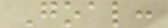Goal:
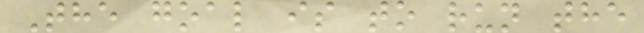The goal is to run the
